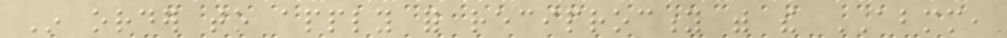In order to apply for reciprocity with the ABMM,
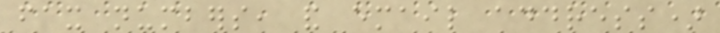fax numbers, and email address)
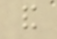and
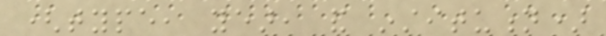(type, year, and institution)
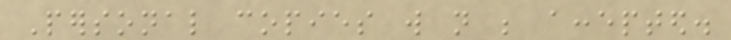Personal copies will not be accepted.
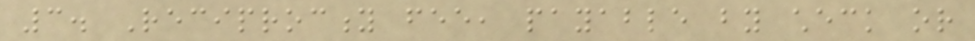3. Reciprocity fee, payable by check or
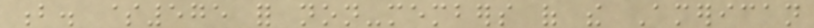b. $575 for non-members of the American
